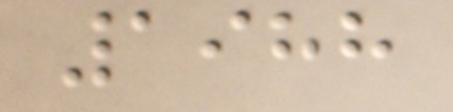1988
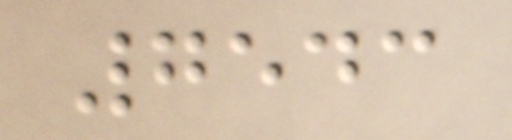7543
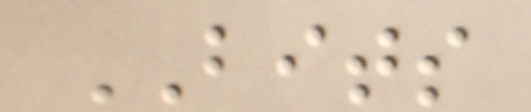BITS
